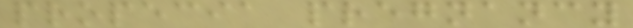propecia pregnancy
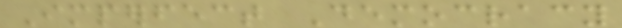Imperfect Democracy
